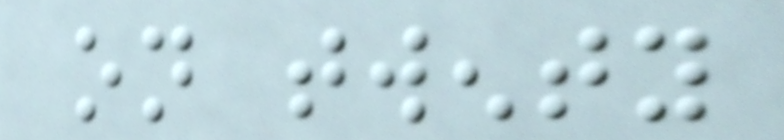on twenty
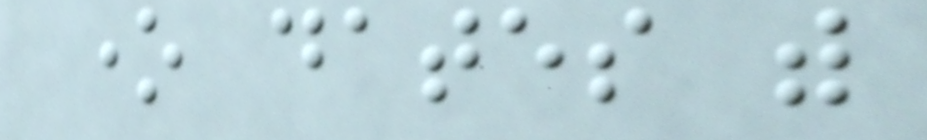one dates with
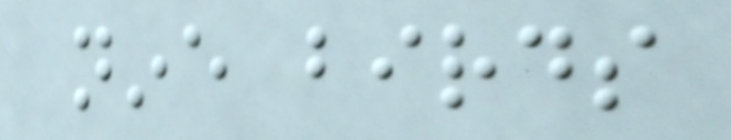nine birds
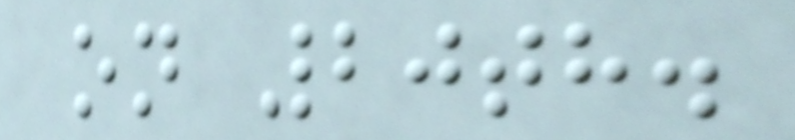on 20th.
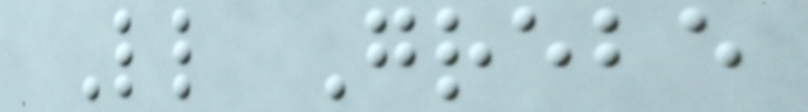Little Grebe
